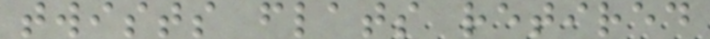twists flats retired
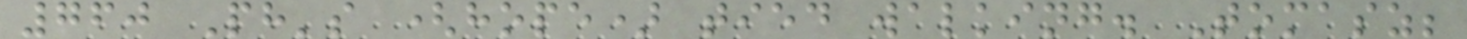760 Ph's (hope) tied walking. Tomasz;
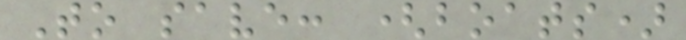To save: (boats)
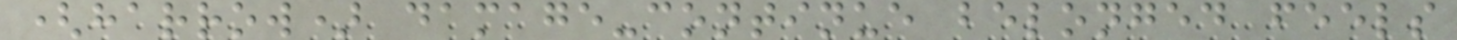(harrow) damage-continue belonged feels
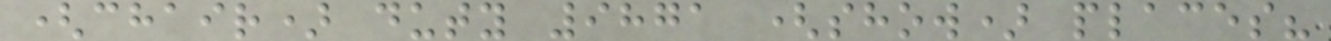(chair) duty 9871 (show) places?
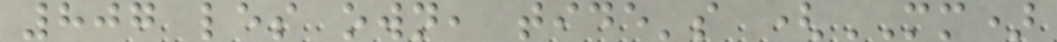807 les own, tide's (MM)
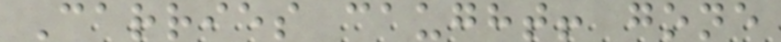Carries caught! gone
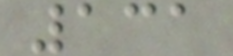131
